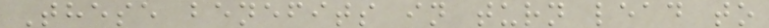These benefits in turn lead to
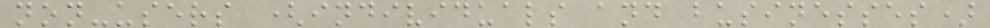non-users (individuals and businesses)
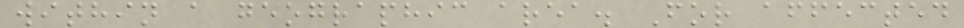within a geographic area. For affected
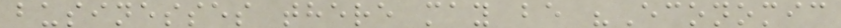businesses there may be "Economic
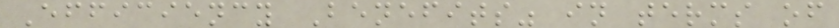Efficiency Benefits" in terms of
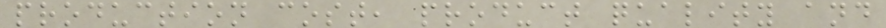production cost, product quality and
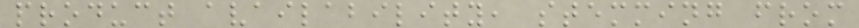product availability, stemming from
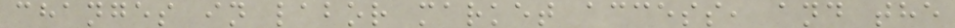changes in labor market access, and the
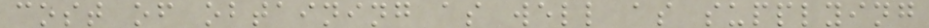cost of obtaining as well as supplying
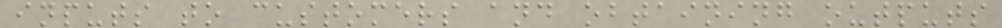inputs to customers and obtaining outputs
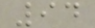94
